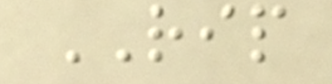RIP
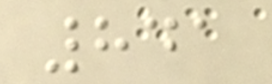841
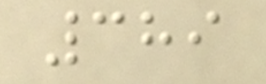389
